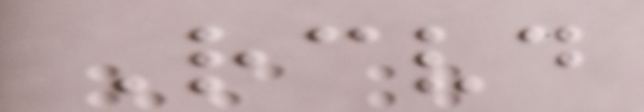Received
